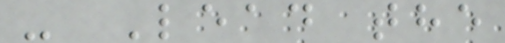- Lead the
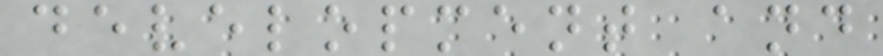development and
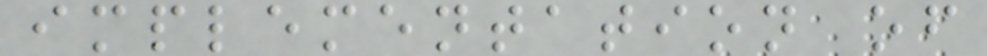implementation of
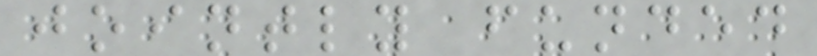jointly funded
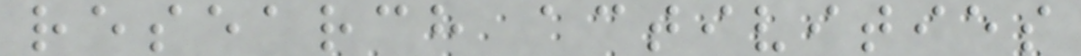research activities
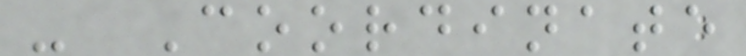- Coordinate
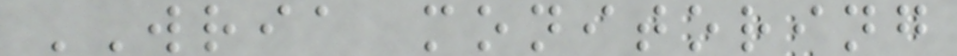WRIA monitoring
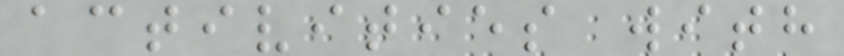activities with
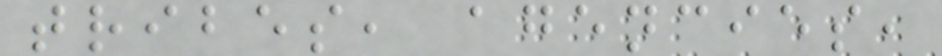tribes, agencies,
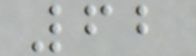62
